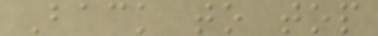Back to top
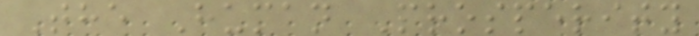The Human Prosperity
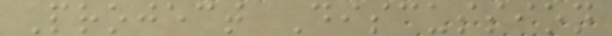Project Discussion
